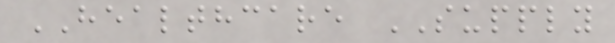HEALTHCARE SUPPLY
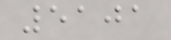5101
